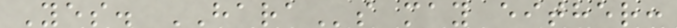Yes. HARAs may either:
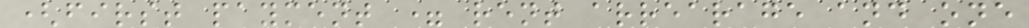(first payment = rent arrearage and one
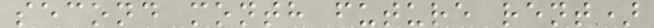second month future rent)
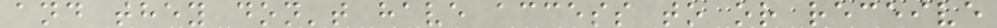and they don't have access to or receive
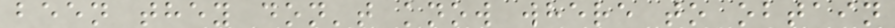been they don't know where to obtain
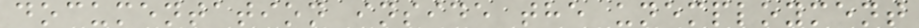documentation inside the unemployment
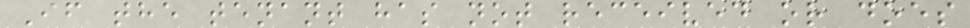If the tenant has not received or does
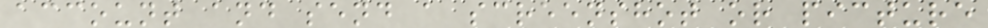account and send a screenshot or picture
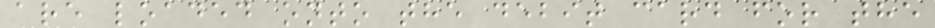are loaded onto the debit card for the
